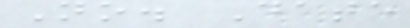No. Date
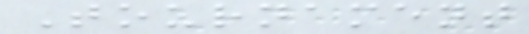Tournament
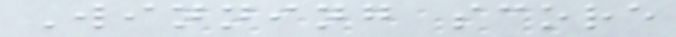Winning score
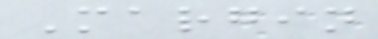Margin
